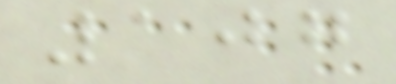107
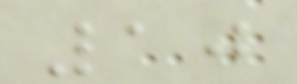10
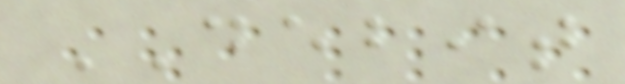DEBIT
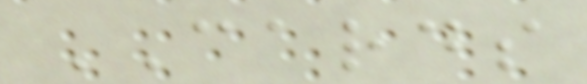CARDS
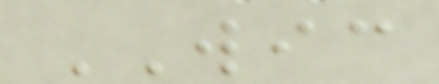WIC
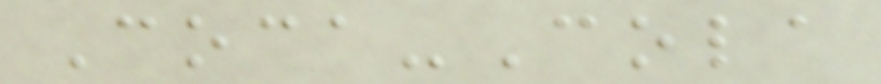Coca-Cola
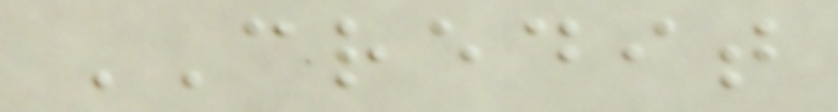CREDIT
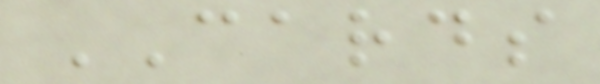CARDS
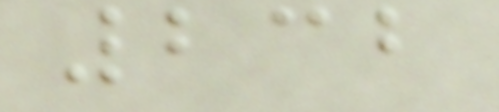232
